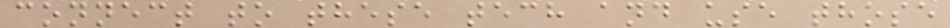connect to these tech and use those
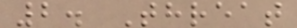2. Threat
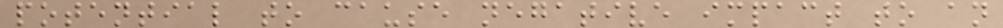potential to cause negative impact to an
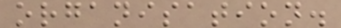organisation.
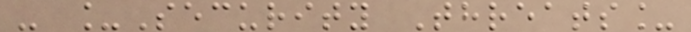- _Security Threats_
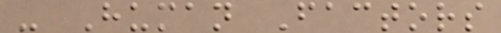- Human Factors
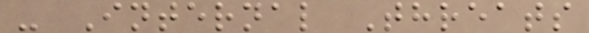- Internal Threats
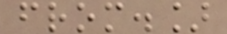from.]
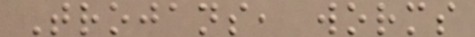Trojans, worms
